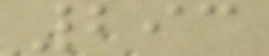293
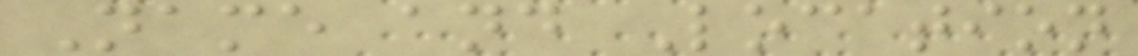Name and Location
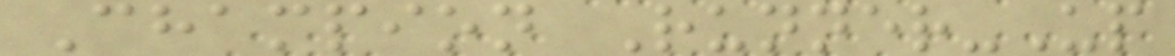Champion Runner-Up
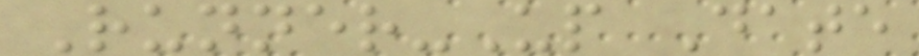Runner-Up Date
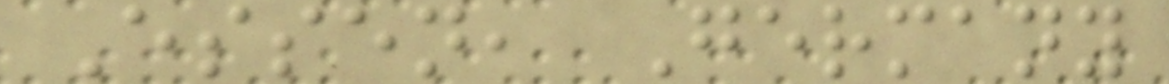Essen, Germany
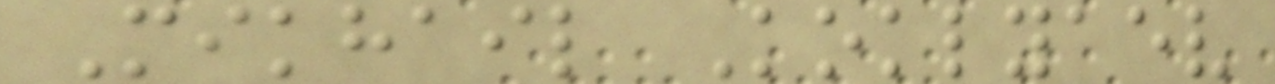Mikhail Koklyaev
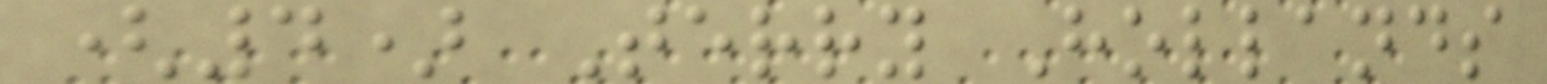(4) Terry Hollands
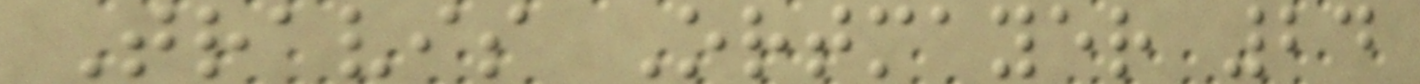Travis Ortmayer 24
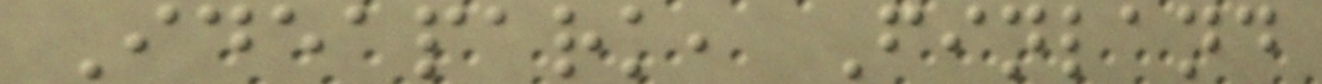Ideapark, Finland
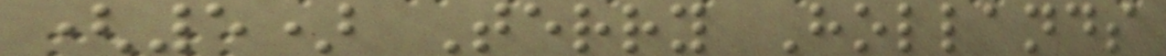(5) Terry Hollands
